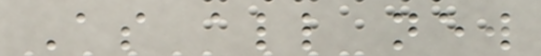As all new
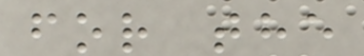for the
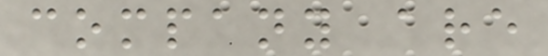company are
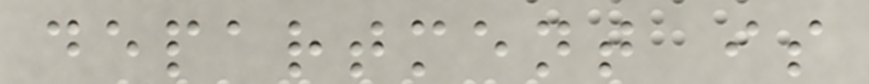department is
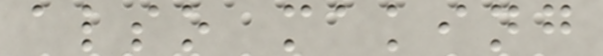also making
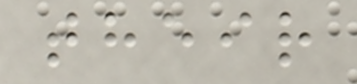their
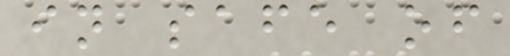in safe of
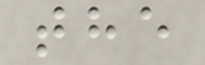the
